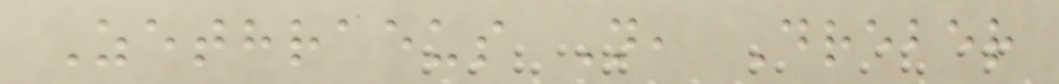Zethraeus N, Dreber
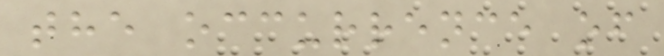the occurrence of
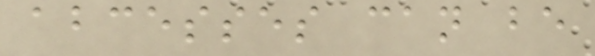abcesses can be
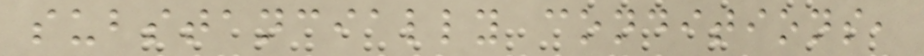substancially conditions,
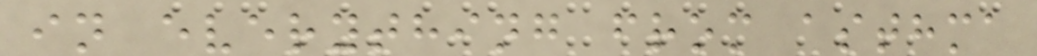in everything from asthma
